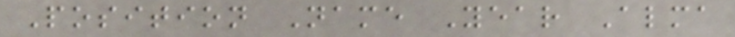Position Name Year Alma
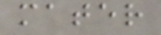mater
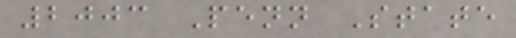2003 Penn State
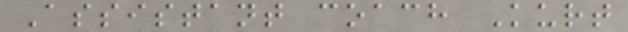Assistant coach Kurt
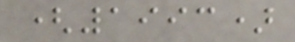(1993)
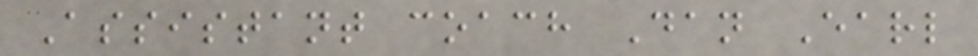Assistant coach Dan Earl
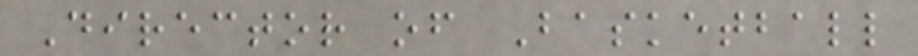Director of Basketball
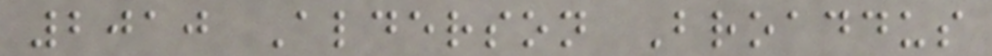2010 Alderson Broaddus
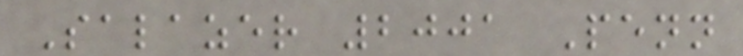Salazer 2001 Penn
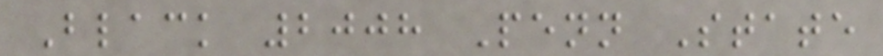Black 2008 Penn State
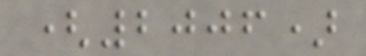(2006)
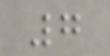7
